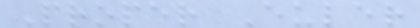Proper Euler
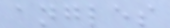angles
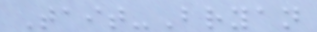Tait-Bryan
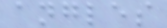angles
